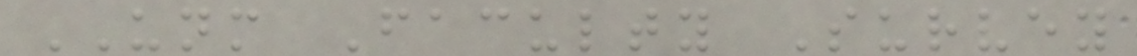UNM Faculty Survey
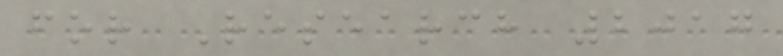for Research 2017
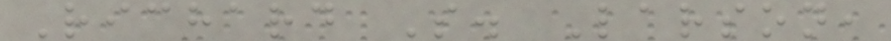Richard S. Larson,
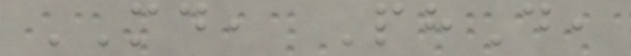MD, PhD,
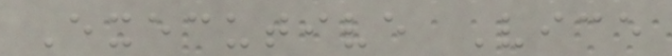Executive Vice
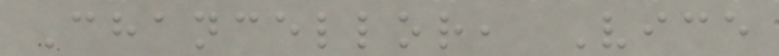Chancellor, Vice
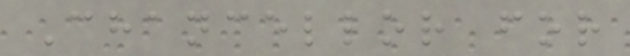Chancellor for
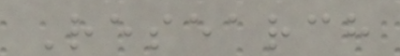Research
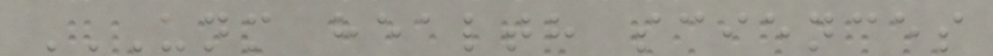UNM HEALTH SCIENCES
